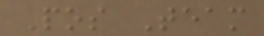Pos Team
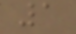1
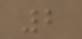2
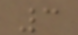3
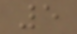5
